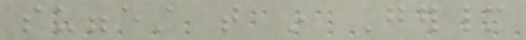suggest that in Germany
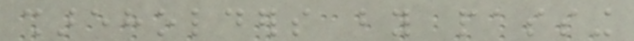shareholders by passing
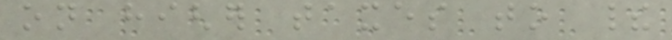on higher taxes to their
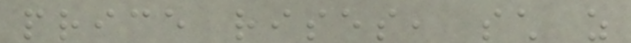price rises, such as
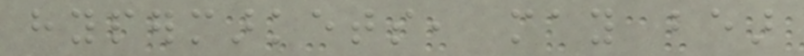hypermarkets, may bear
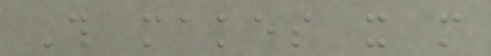This makes it more
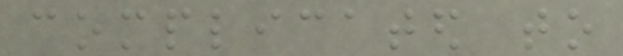complicated to
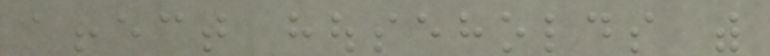affect households with
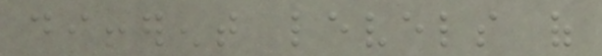different levels of
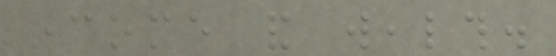income and wealth.
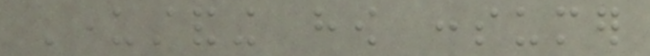Understanding how consumer
